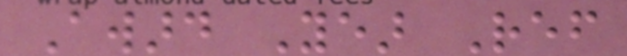Award Year Ref
